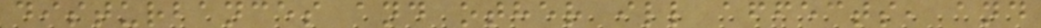disturbances and other ill affects, and
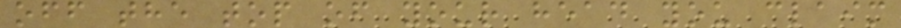off the top of your head you claim
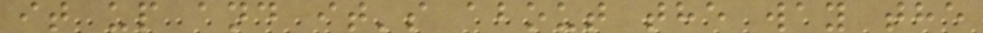it up and it's about the way the
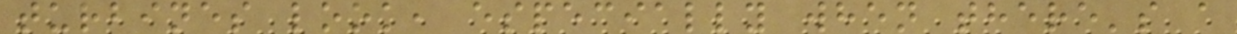turbines look, especially when there's a
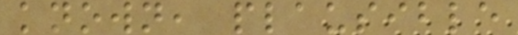known, plausible
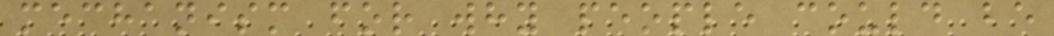mechanism for why people could be
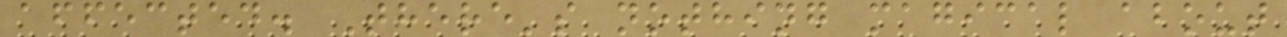affected. There's nothing magical about
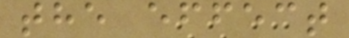the effect
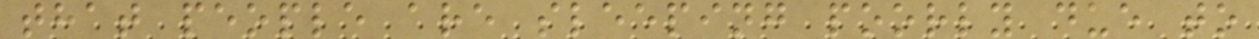that people are sleeping poorly due to
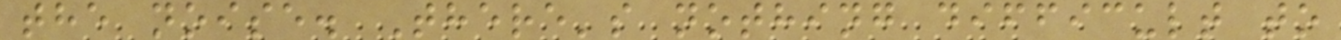the noise. There's nothing difficult to
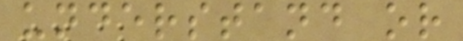understand or
